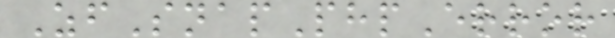ZfSnapPhpError
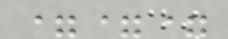===
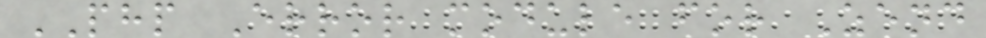PHP Error module for Zend
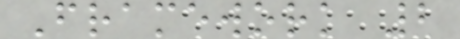Framework 2
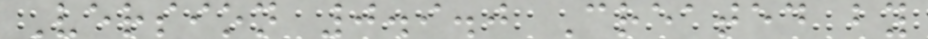Version 0.9.0 Created by
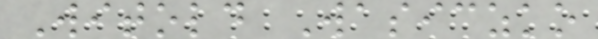Witold Wasiczko
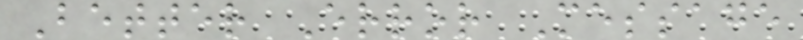Better Error Message
